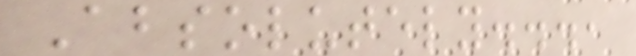Absolutely...,
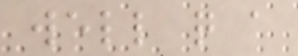well quite a
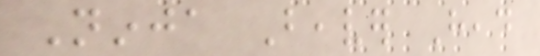Ninja Beaver Head
